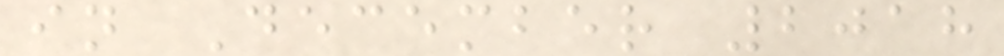in December 2018
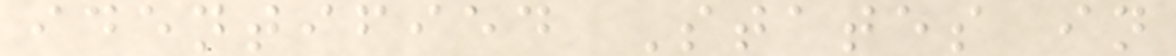identified States in
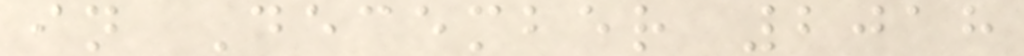in December 2018
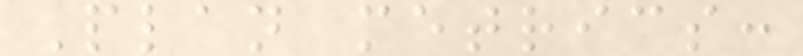Plan metrics:
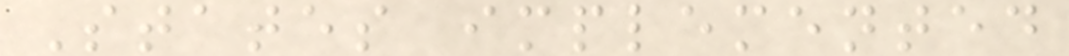States implemented
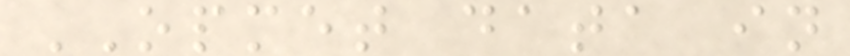OPMET data in
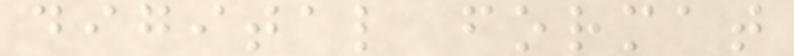digital format
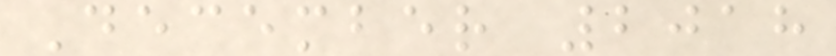December 2018
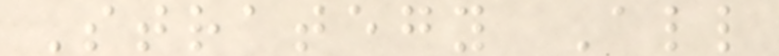Strategy All
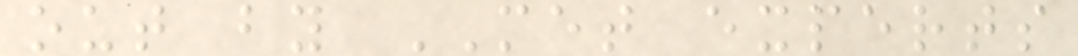out by MET experts
